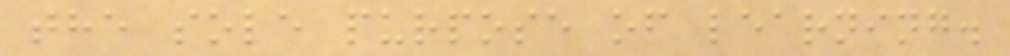the sole purpose of learning.
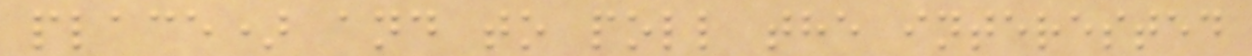place) and to poll the interested
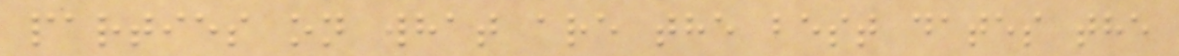parties on what are the best dates the
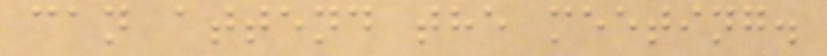can attend the meeting.
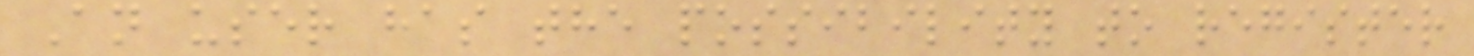An user has the possibility to register
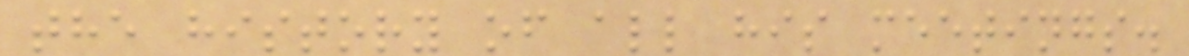the history of all his meetings.
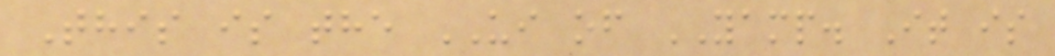This is the UI of YAMP. It is
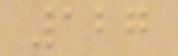127
